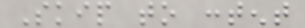Skip to content
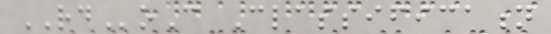RDoC Classification
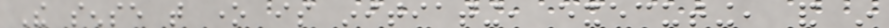The sense that one is initiating, executing, and in
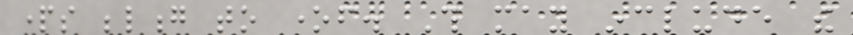parts belong to oneself. This may include the
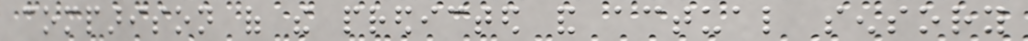comparison of the predicted and actual sensory
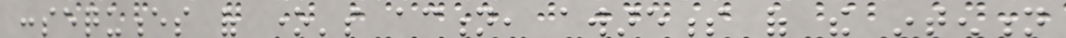consequences of one's action, awareness of the intention
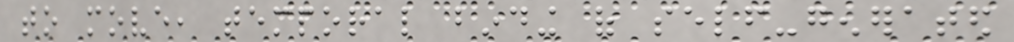to move, temporal binding of self-generated
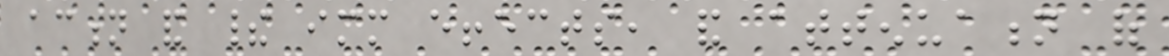action and their immediate effects, and attenuation of
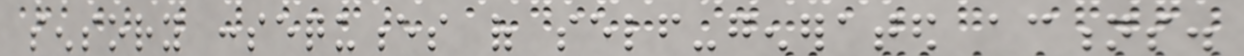sensory consequences of self-generated actions.
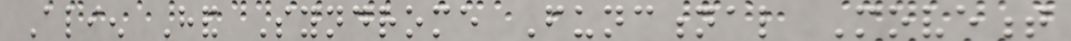Alien Hand Syndrome Functional Movement
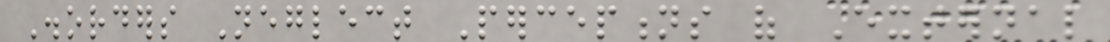Disorders Neglect Perceptions of External
